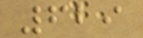629
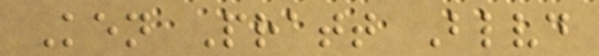Ken Pratt Blvd
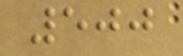500
